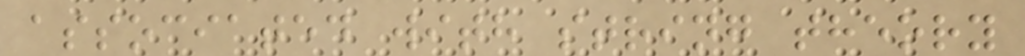associated with string theory
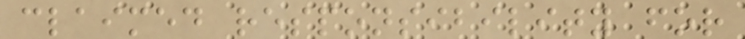claimed responsibility for
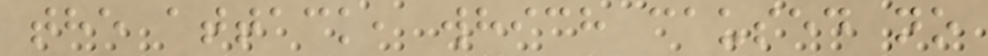the attack, which caused no
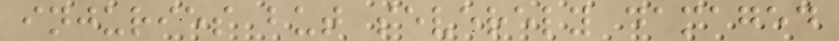injuries but severely damaged
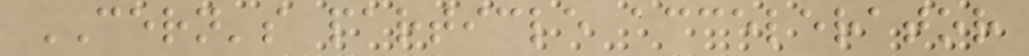CERN's particle accelerator
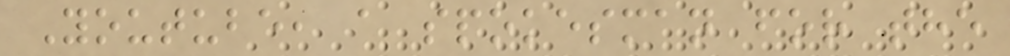Youtube, a spokesman for the
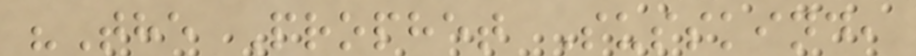"The Prophet Susskind,
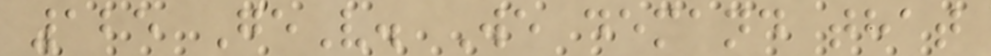125 GeV. We demand that
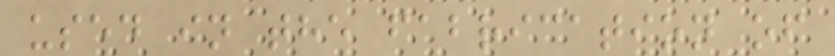used in the fabrication of
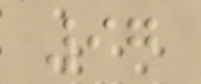97
